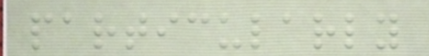particularly
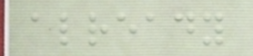already
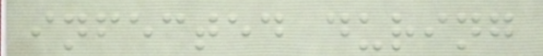infected during
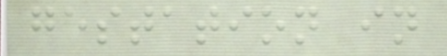gestation in
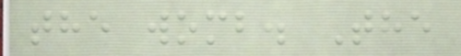the womb. The
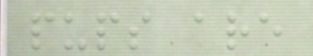pups are
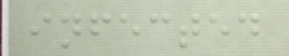infected
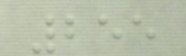255
